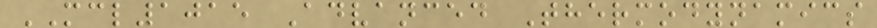MCL1015 Advanced Thermodynamics
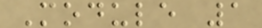Module 1
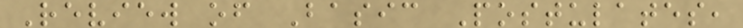Review of Basic Postulates,
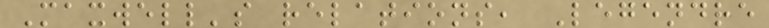Maxwell's relations, Legendre
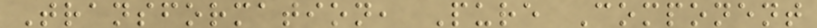Transformation, Pure Component
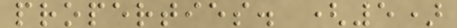properties. (5)
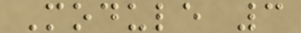Module 3
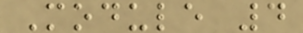Module 4
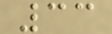33
